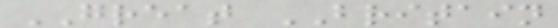GREAT BRITAIN
